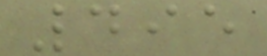495
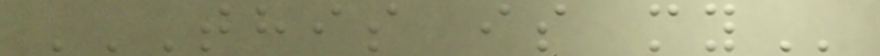THIS IS MY
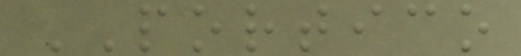PORTICO
